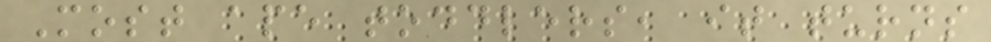Most ape toddlers, it turns
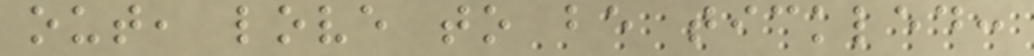out, love to be tickled:
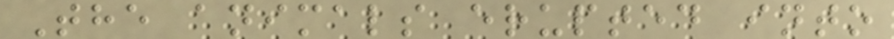The animals erupted into
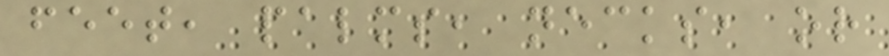feet, palms, necks, or
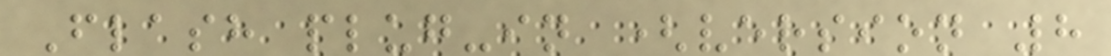Flash plug-in (version 8
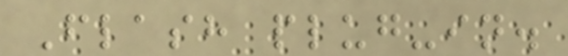Flash plug-in.
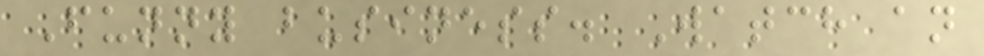Funny business. Watch an
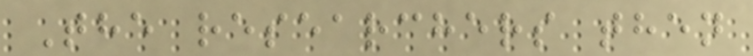The researchers then
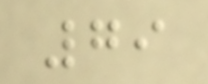79
